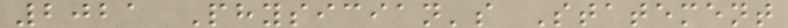2021 Physician's Statement
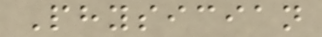Physician
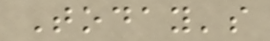Today's
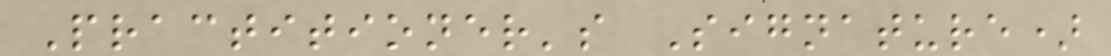Practitioner's Signature)
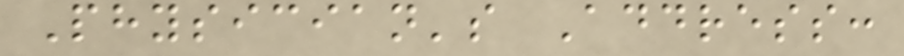Physician's Address:
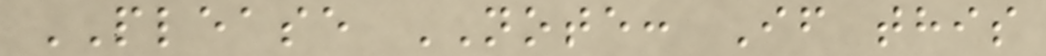PLEASE NOTE: If this
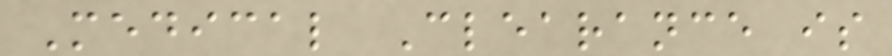Medical Clearance is
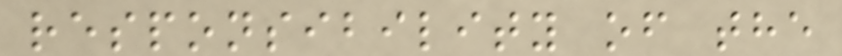responsibility of the
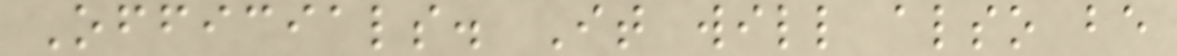Officials. It will also be
